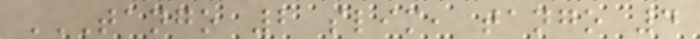TANGO 2 SLIM, TANGO 4
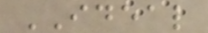IDEAL
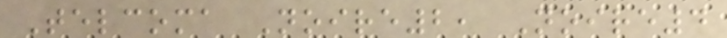Telcoma Noire2, Noire4
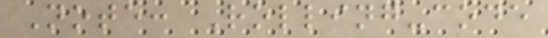Note: Rolling-code
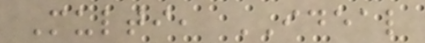Multi, IDEAL
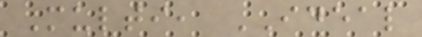Multi, IDEAL
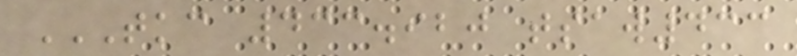TKC 433.920 TSAW433
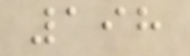198
